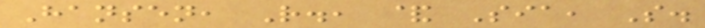Hansen, R., & Sia, S.
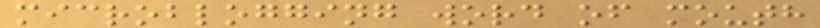microblogging word of mouth
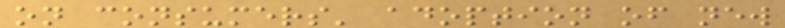on consumers' adoption of new
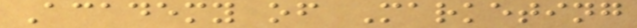Academy of Marketing
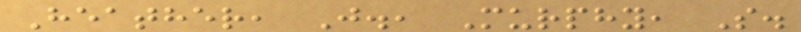Heather, J., Murphy, S.
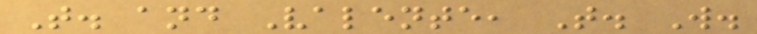T. and Valente, T. W.
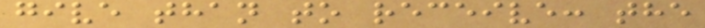give than to receive: the
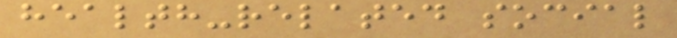health-related social
